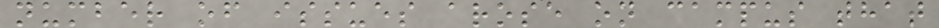number of issues arose on campus that
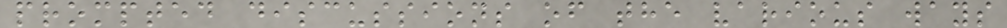prompted discussions of the various ways
